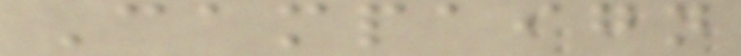Campaign
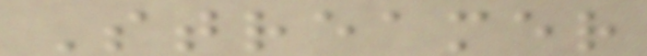Streamer
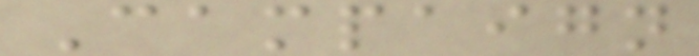Campaign
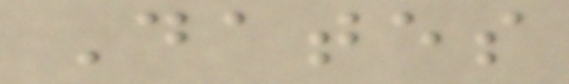Dates
